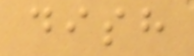dish
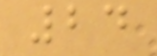24
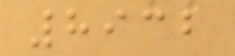8932
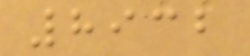8932
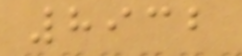8932
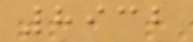8932
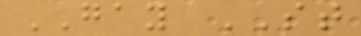GAY ST
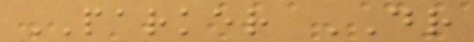PARKER DR
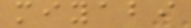miyabi
